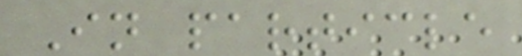In particle
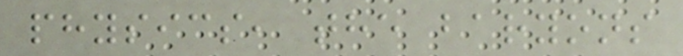physics, the baryons
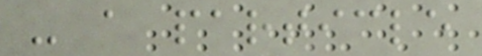- a particle
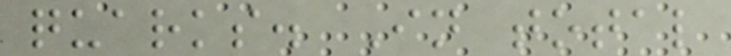quarks. In total
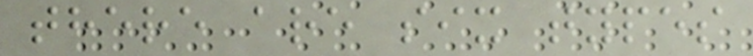there are six types
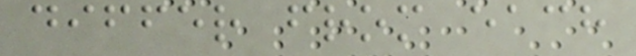differ from each
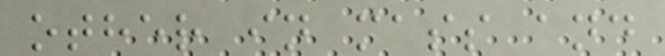other in mass and
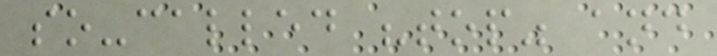so-called "top" and
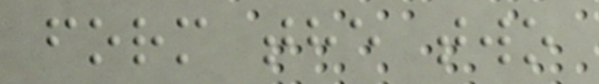form the two
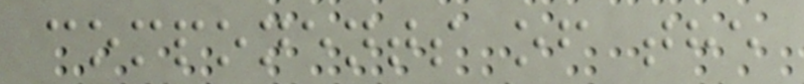components of the
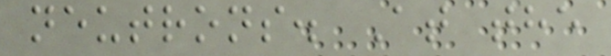neutrons. At the
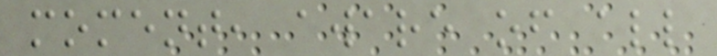moment, aware of all
